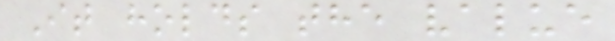It holds the value
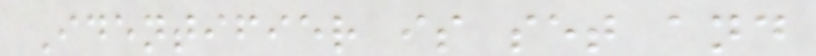Identifier is set and
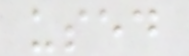used
